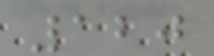120
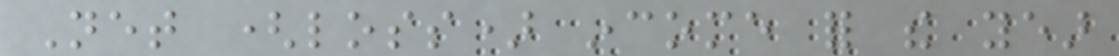Net (loss) income for the year
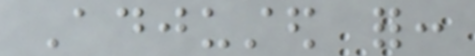Adjusted for:
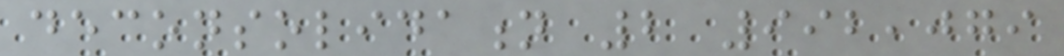deconsolidation 2 992,079
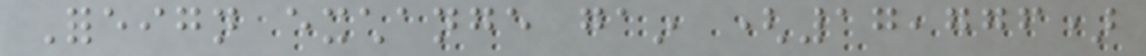Foreign exchange gain (17,776)
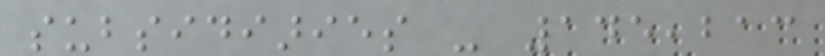subsidiaries - 145,213
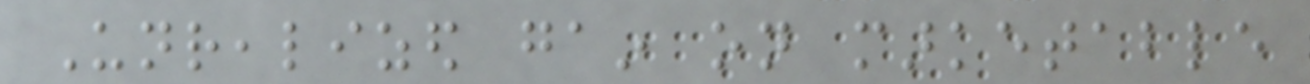Unrealized gain on marketable
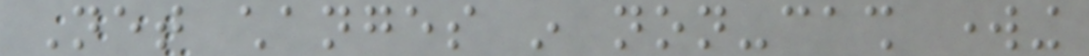Net changes in non-cash working
